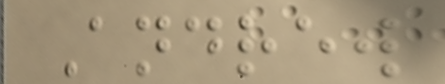Andrew
